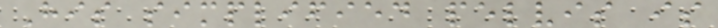His simplified pelvis is
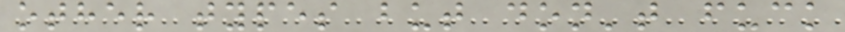other types but don't fuck
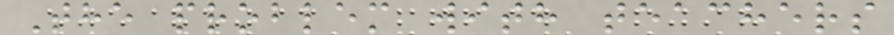The problem with teachers
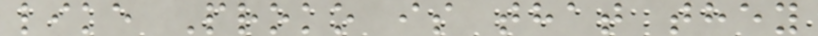like Proko is that they
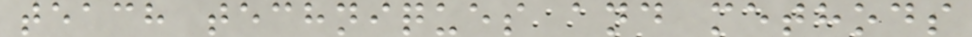teach techniques and methods
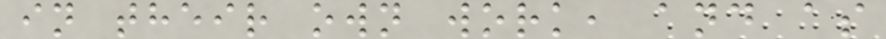in their own work, and as
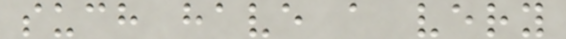such have a very
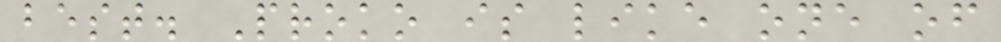best. Proko is like one of
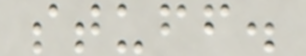stuff.
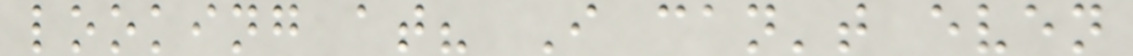looking at? I can't even
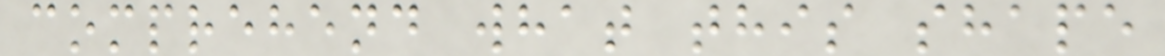comprehend what this shape
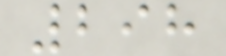298
